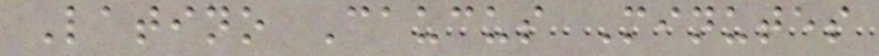Latino Caucus Minutes
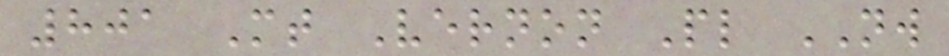801 Mt Vernon Pl NW
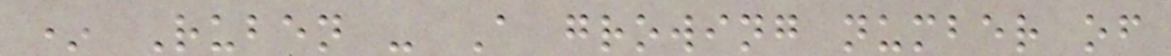* Ruben - A growing number of
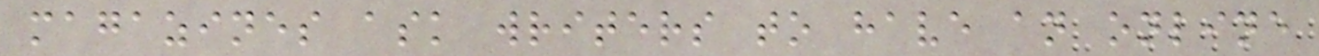magazines ask writers to have an online
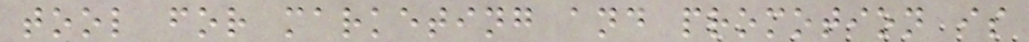tool for marketing and promotion is
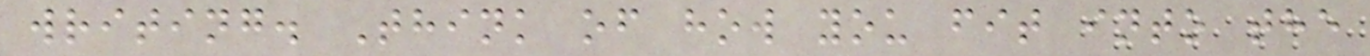writing. Think of how you fit into the
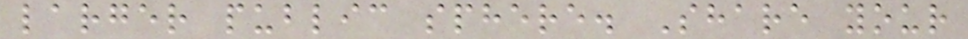larger public sphere. Share your
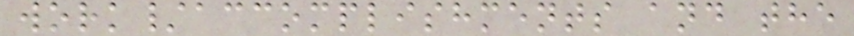work/accomplishments and the
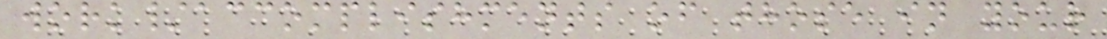work/accomplishments of those in your
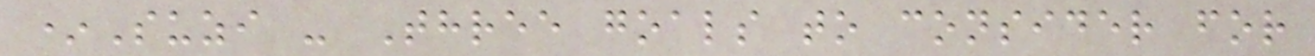*Suzi - Three goals to consider for
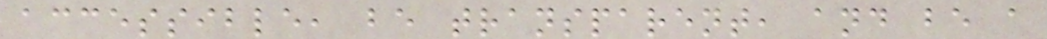accessible, be transparent, and be a
